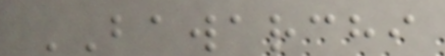BAWARCHI
